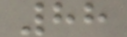88
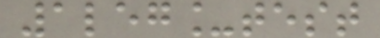1leg_test
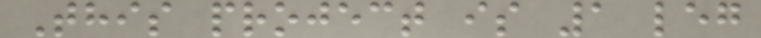This project is 1 leg
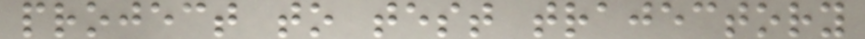project to test trajectory
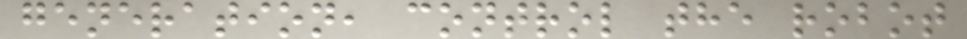generation, control the robot
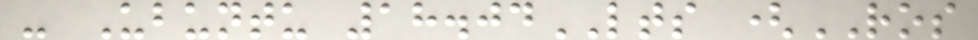- Ubuntu 18.04LTS (ROS
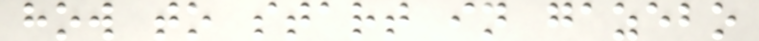how to start in gazebo
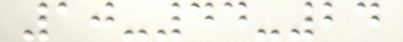10-44-24
